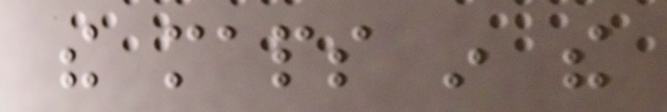the maps in the
